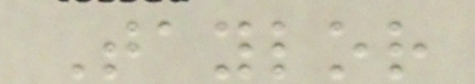Taylor
